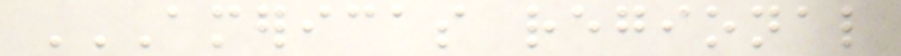AMERICAS REGIONAL
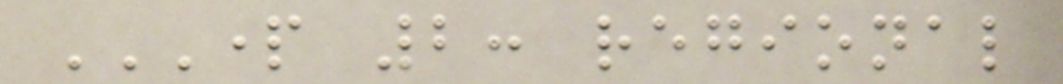PART 2: REGIONAL
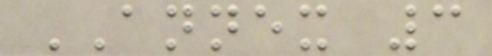ANNEX 3
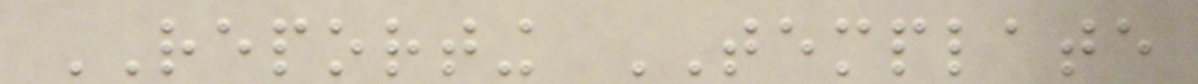REPORTING TEMPLATE
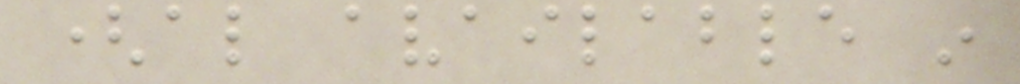(also available in
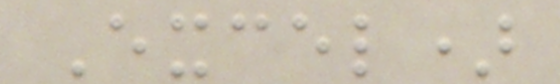Excel)
